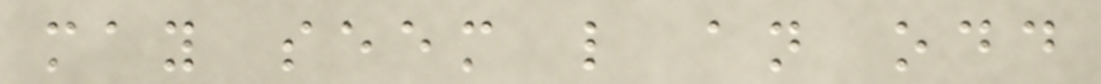may seem like an odd
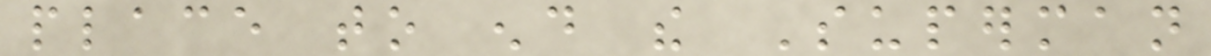place to end the Superman
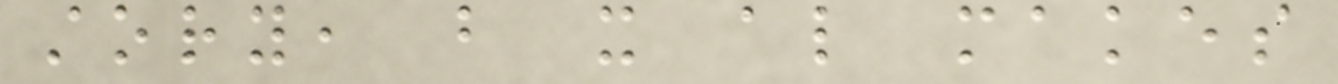story, but it also makes
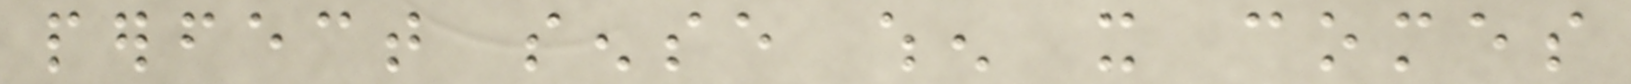perfect sense when it comes
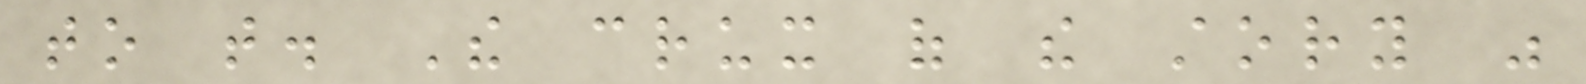to that. The crux of the story was
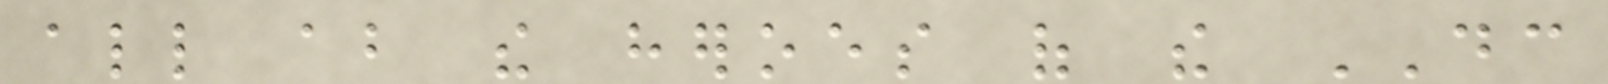all about the heroes of the DC
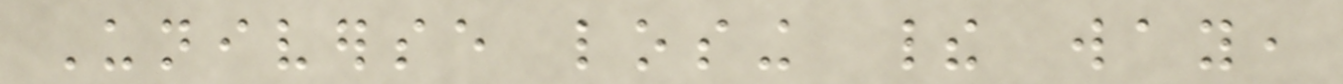Universe losing their way,
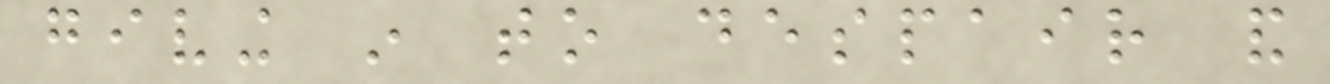giving in to despair and
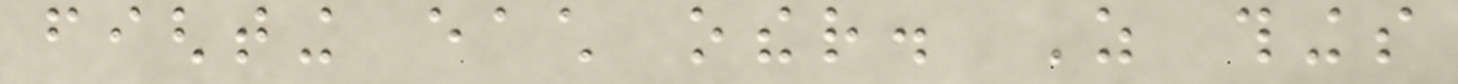fighting each other. As things
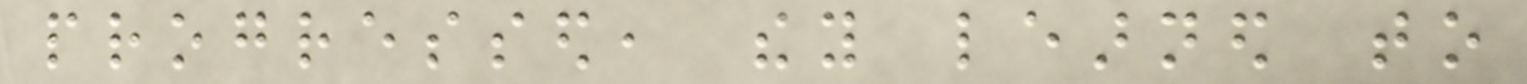progressed, they learned to
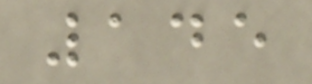145
